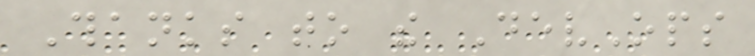Thanks to the DevOps
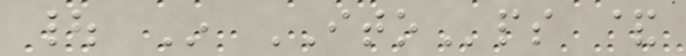| In ITOps &
